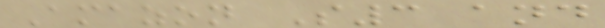Amazon S3 and
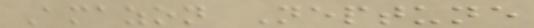Amazon Neptune
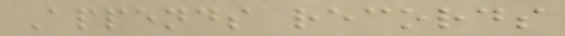Appends records
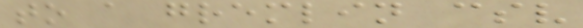to a gremlin csv
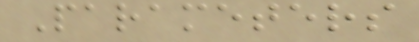Parameters
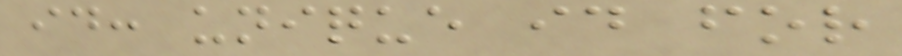id: unique id for
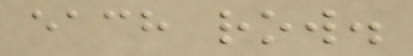each row.
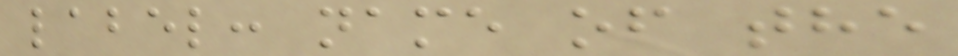label: name of the
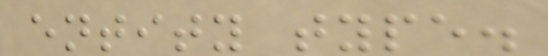entity type.
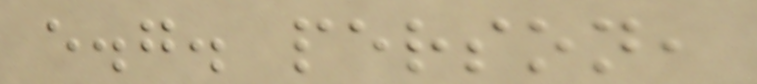e.g. person,
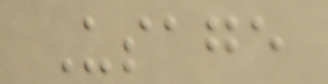Usage
